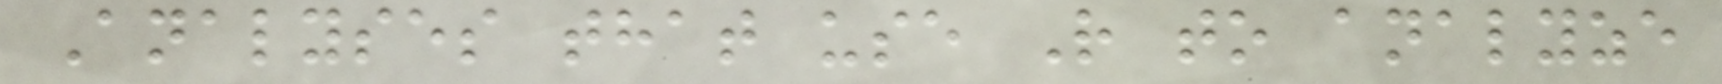Analyses that use R to analyze
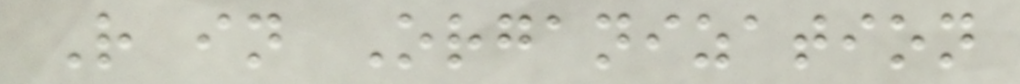R in Organization
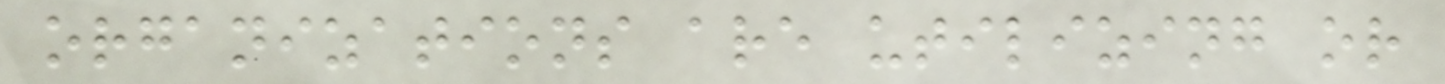organizations are utilizing or
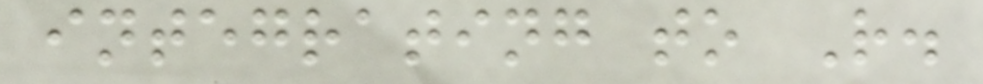integrating to R.
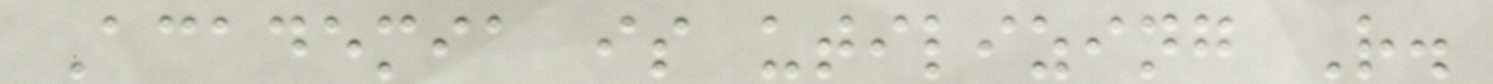Academia is utilizing R.
